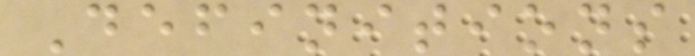Definitions
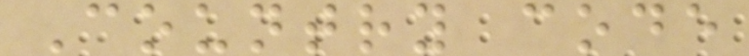Country code
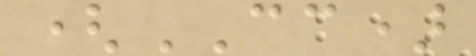(CC)
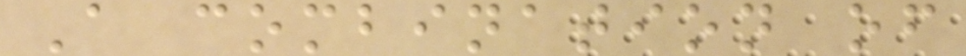A combination of
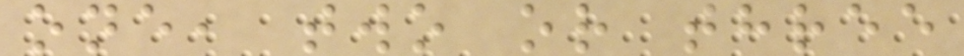one, two or three
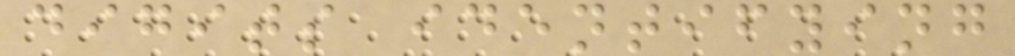digits identifying
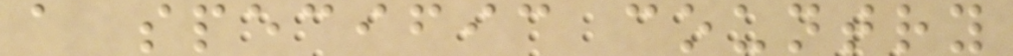a specific country
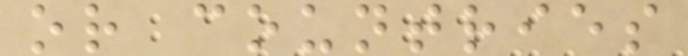or countries
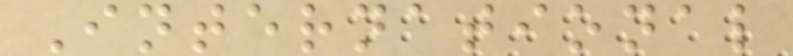International
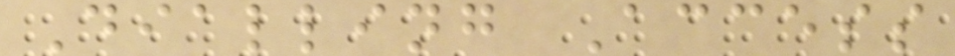Dialling Access
